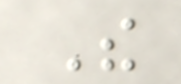The
